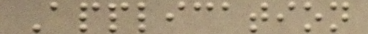Application
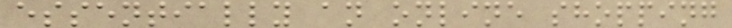essentially an online shopping
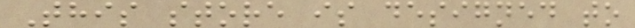This store is designed to
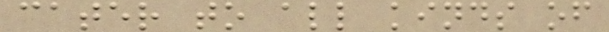cater to all kinds of
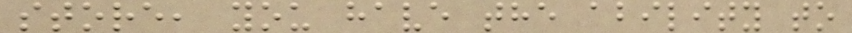store, you have the ability to
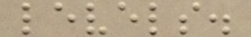levels.
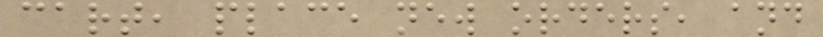cart, place new orders, and
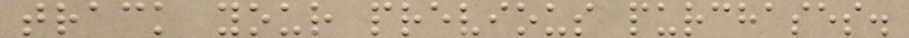track your previous purchases.
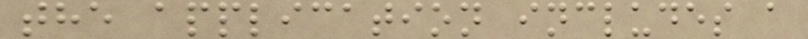the application includes a
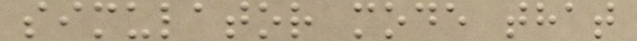simulator mode that
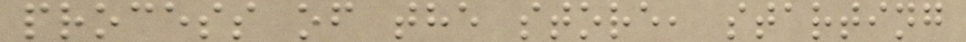process of the store, starting
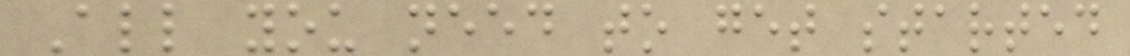All you need to get started
